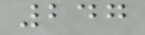247
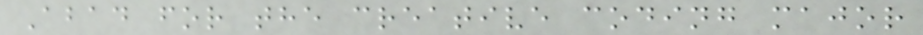Abad for the creative coding major
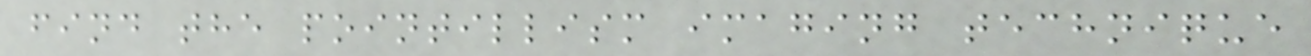find the pointillism imaging technique
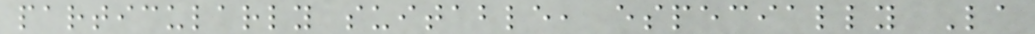particularly suitable, especially La
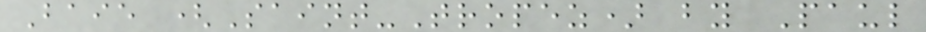Baie (Saint-Tropez) by Paul
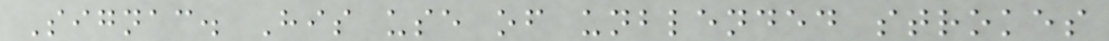Signac. His use of unblended strokes
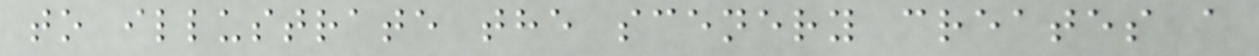to illustrate the scenery creates a
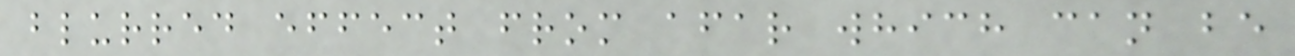blurred effect from afar which can be
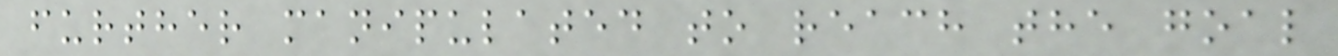further manipulated to reach the goal
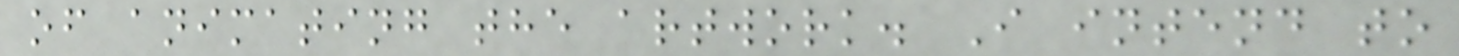of animating the artwork. I intend to
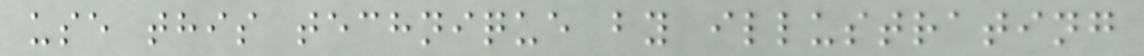use this technique by illustrating
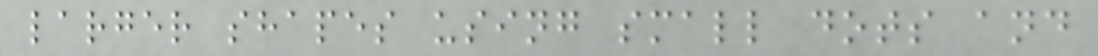larger shapes using small dots and
